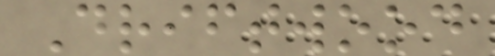Driftwood
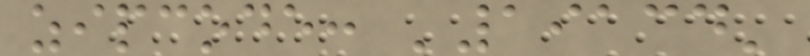zipcode: '19134'
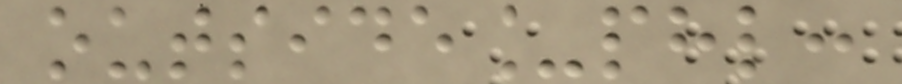outside_phl:
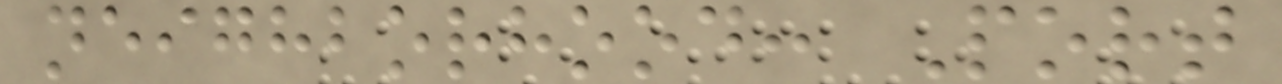neighborhood: Port
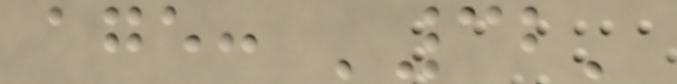age: '32'
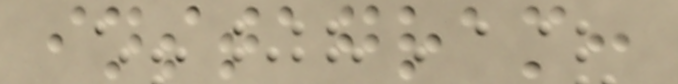instagram:
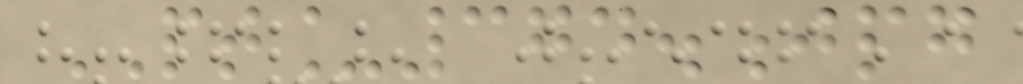PT_374.jpg
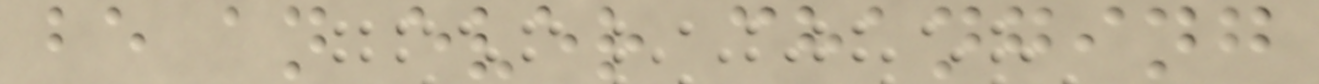be an ever changing
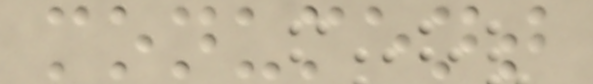monument
